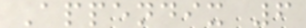Appendix 6
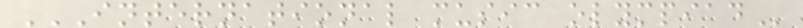INTERNATIONAL MUSIC OLYMPIAD
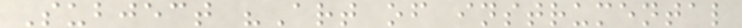Subject "Art of instrumental
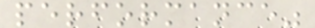performance"
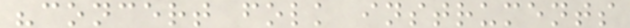"concert folk instruments
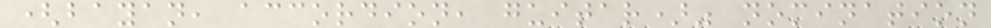(bayan, accordion, guitar)" nomination
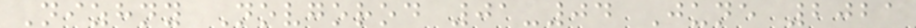Nizhny Novgorod 01-04 June 2021
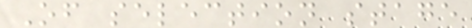Of selection stage
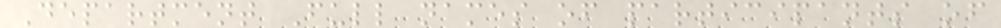Department Full names of participants of
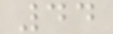44
